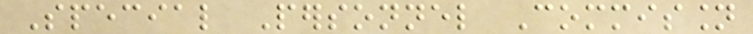Special Personnel Commission
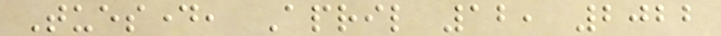Tuesday, April 12, 2022
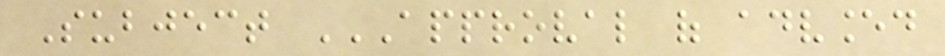Subject APPROVAL OF ADVANCED
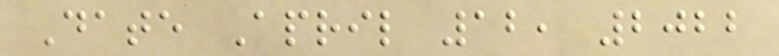Date April 12, 2022
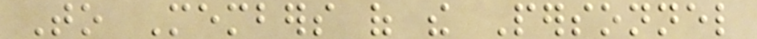To Members of the Personnel
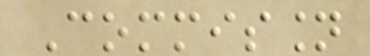Commission
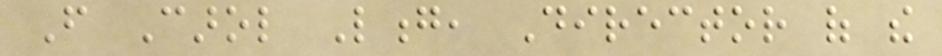From Carol Long, Director of the
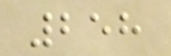258
